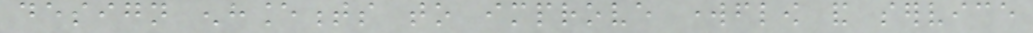design enhancements to improve workflow and service
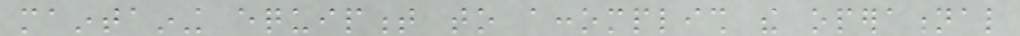maintaining equipment to accomplish the operational
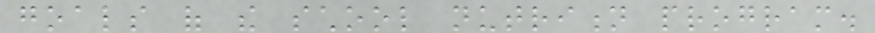goals of the school nutrition program.
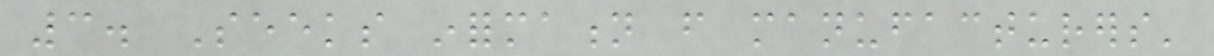3. Seeks information from manufacturers'
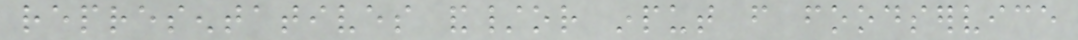representatives and/or input from foodservice
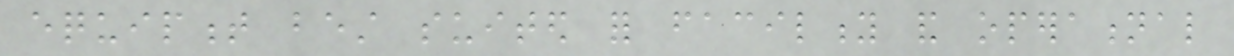equipment best suited for facility and operational
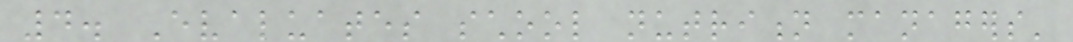4. Evaluates school nutrition managers'
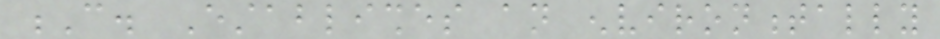C. Establishes an environmentally
